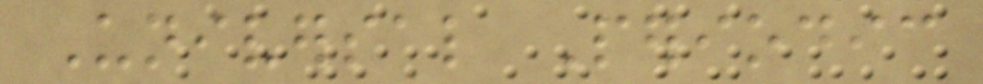Universal Periodic
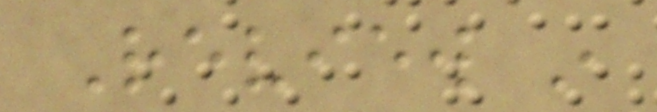Review in
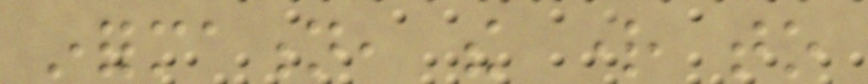information, the right to
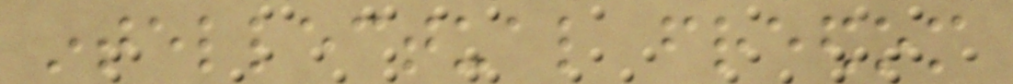intellectual freedom
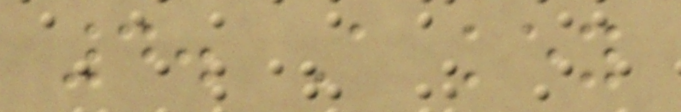4. A key
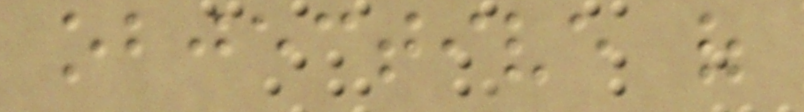objective of
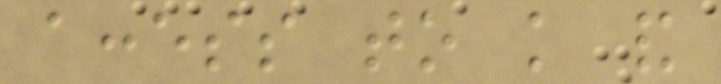access to knowledge and
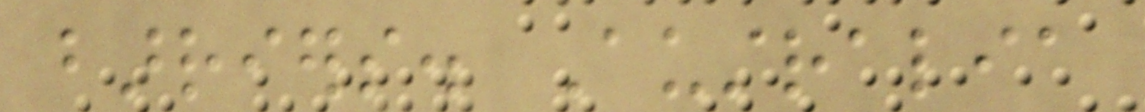barriers. Australia
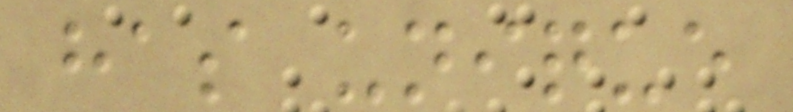has unique
